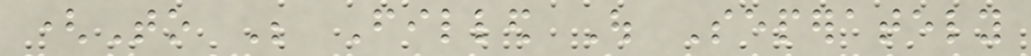(To Be Filled Out Seperately
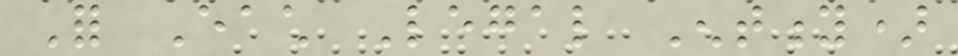For Each Legal Entity)
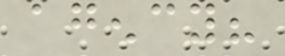agency?
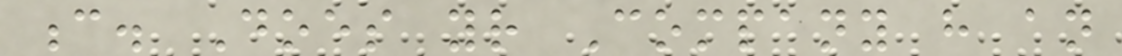c. Does your Company have an
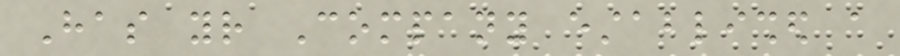Has your Company established a
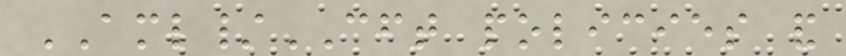AML/CFT policies and
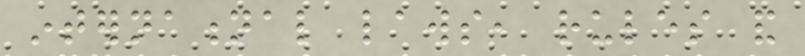international laws, rules and
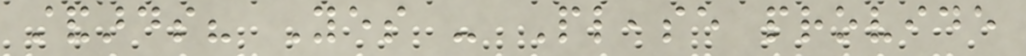standards? Yes - Please provide
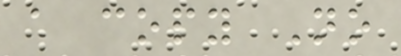a copy No
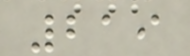219
